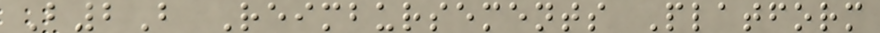B2B Reimbursements Platform
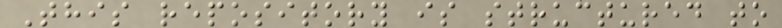This repository is structured to
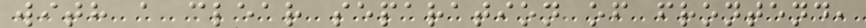with a clear separation of frontend,
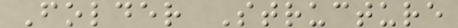Folder Structure
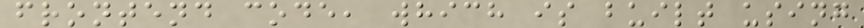frontend code, which is built using
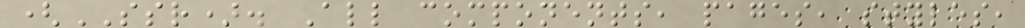(SSR). All components, pages, styles,
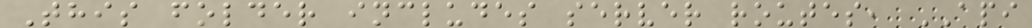This folder includes server routes, API
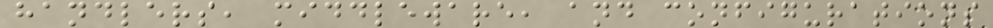handlers, middleware, and configurations
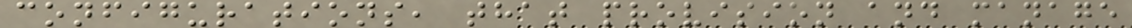configurations, that provision and manage
